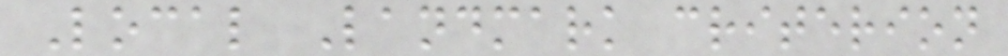Local Landmark criterion
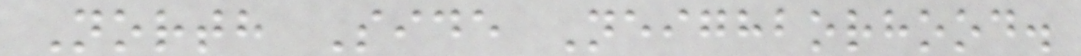North Side Neighborhood.
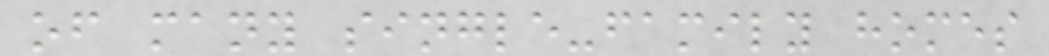of many single-family homes
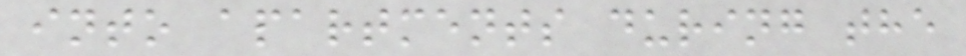into apartments during the
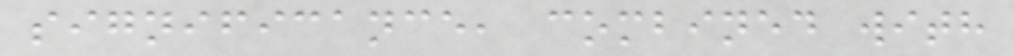significance, combined with
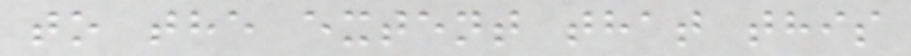to the extent that this
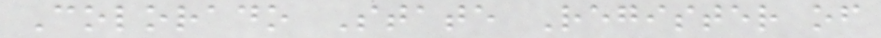Colorado State Register of
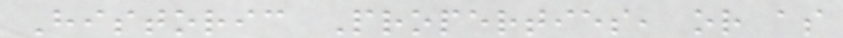Historic Properties, or as
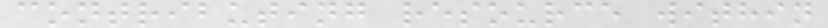contributing resource within
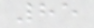85
